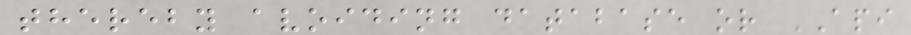thereby avoiding database or API
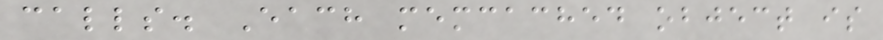calls. Each memcached object is
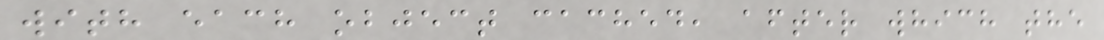with each object cached, after which the
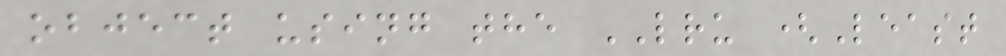object using the LRU (Least
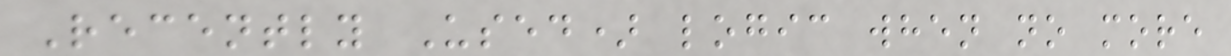Recently Used) logic when no more
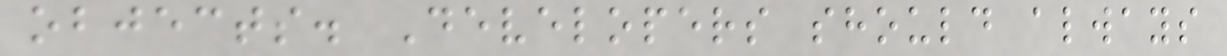objects. Developers should always
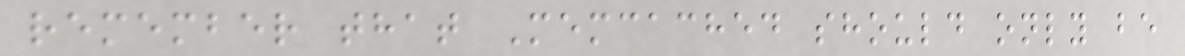remember that Memcached should only be
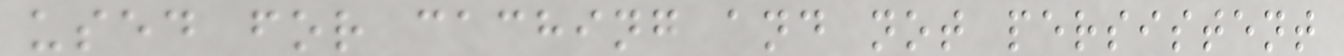used for caching and not persistent
